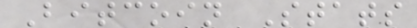Bitcoin Stats
